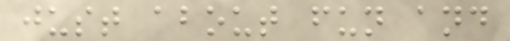just about fun and
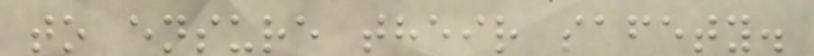to ensure their safety.
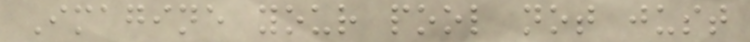Imagine your pool not just
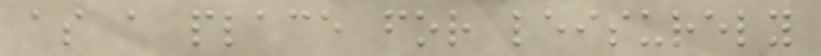as a place for leisurely
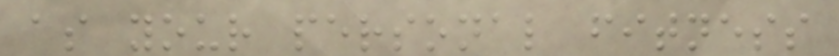as your personal fitness
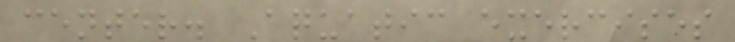center. Aquatic exercises
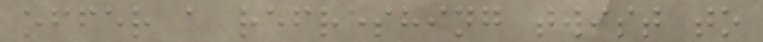offer a refreshing twist to
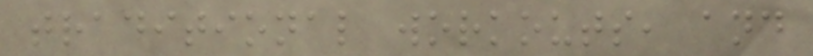traditional workouts, and
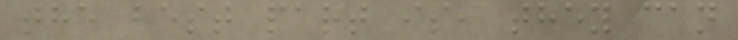the best part is, they can
